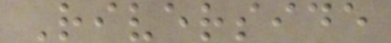Riverside
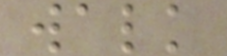walk
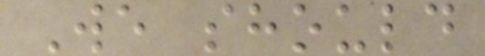We should
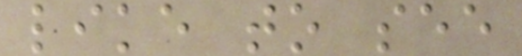like to see
